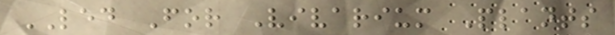LED For Vivarium Plants
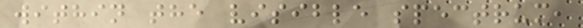within the visible spectrum,
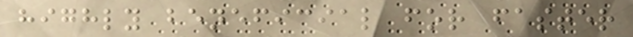highly beneficial for faster
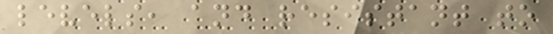levels, and resistant to
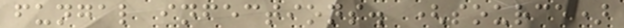fungal infections. (source)
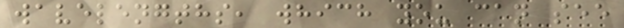wavelengths, which you can see
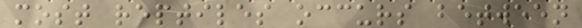most reptiles occurs between
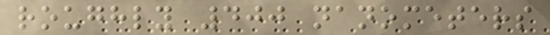roughly 400 nanometers
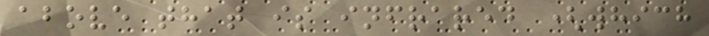above that is infrared (which
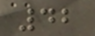42
